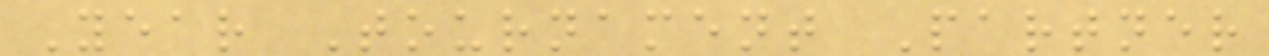Year Tournament Partner
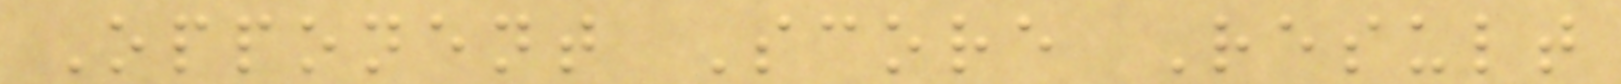Opponent Score Result
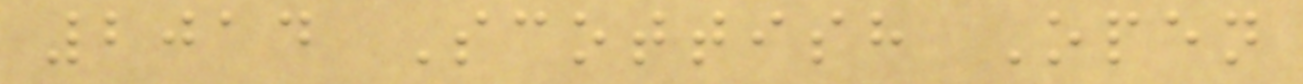2014 Scottish Open
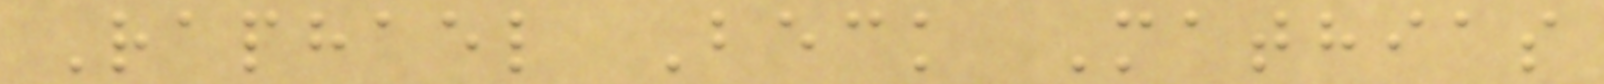Raphael Beck Mathias
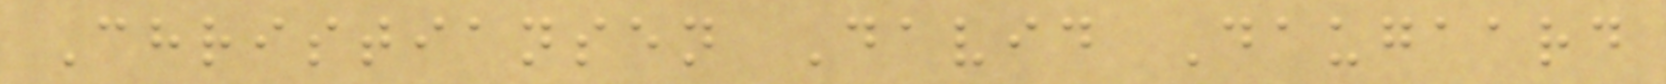Christiansen David Daugaard
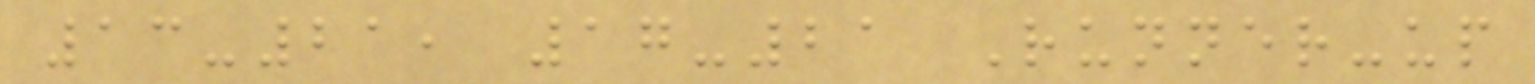13-21, 17-21 Runner-up
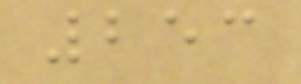253
